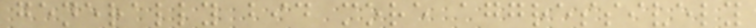generally bid more aggressively
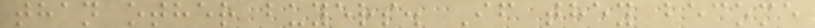than other buyers. If they become
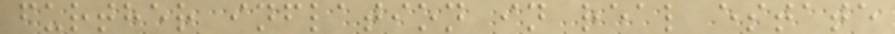further inflation in real estate
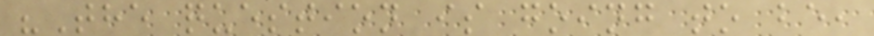"The question is going to be,
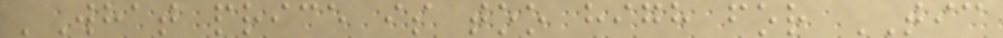'What price is too high for TIC
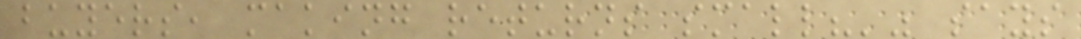buyers, making returns small?'" says
